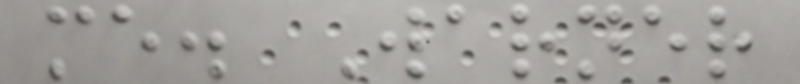me. Warner
